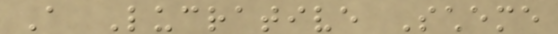A Lucrative Scheme
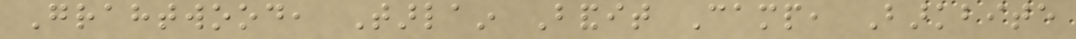Grahtwood, Tarlain Bandit Camp, Barkbite
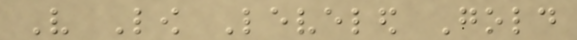Very Low Leveled Gold
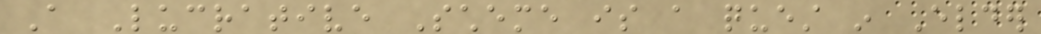A Lucrative Scheme is a quest in Elder
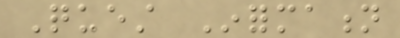Quest Information
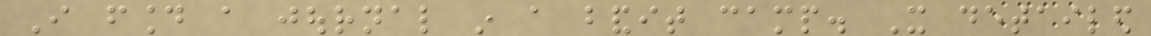I found a journal in a bandit camp. It detailed
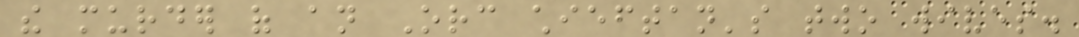the murder of an Orc chieftan's two wives.
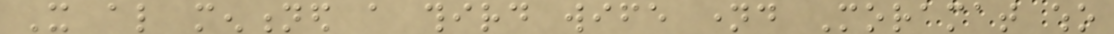It also mentioned a third wife named Moramat who
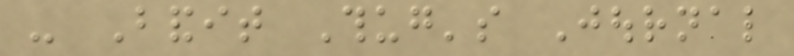- Bandit Thug's Journal
